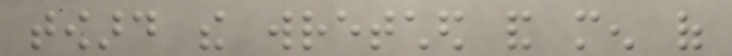toward the wretched and men of
